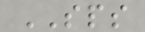SPS
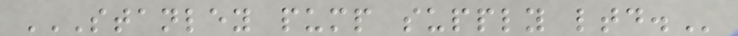STANLEY PUMP SUPPLY LTD.
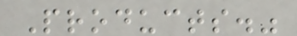Products."
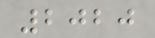2020
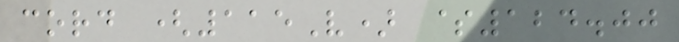cord (115V) $124.00
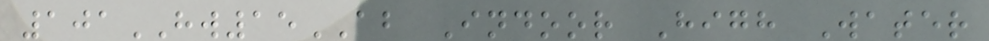101HW15AB Indoor High Water
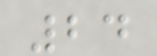24
